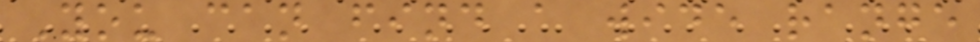You can find a wide range
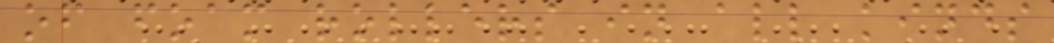of foam rollers in all kinds
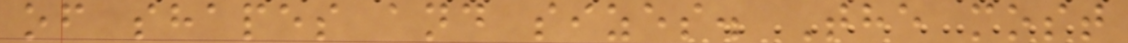of shapes and sizes. The most
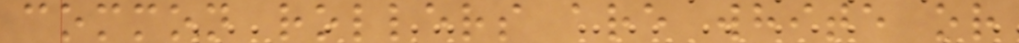common rollers are white or
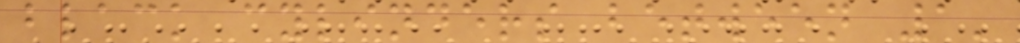black cylinders between 1'
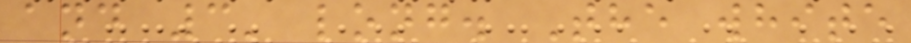and 3' long. The white
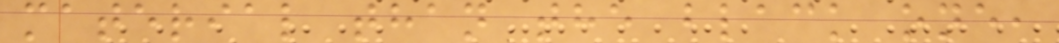material than the black one,
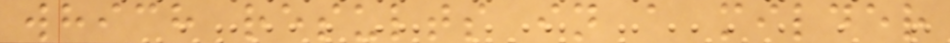which results in a milder
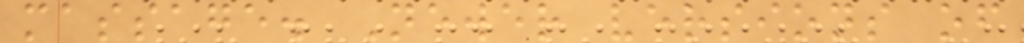massage. Newer versions of
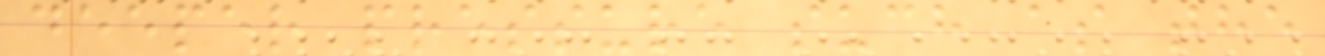deeper pressure such as the
